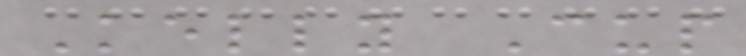Kelly Cup
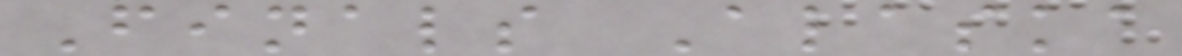Finals Alaska
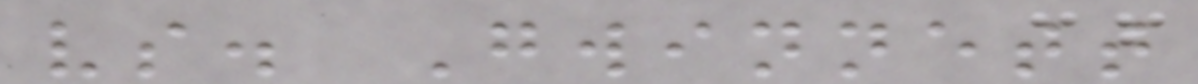vs. Gwinnett
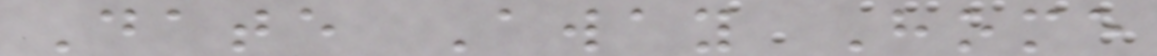Date Away Home
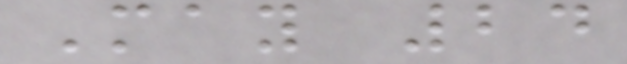May 24
